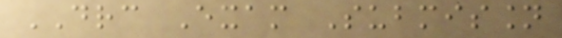DRC Exam Submission
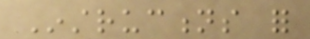Instructions for
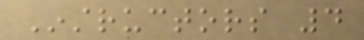Instructors 4
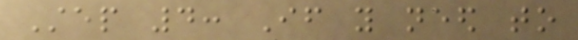Step 4: If you need to
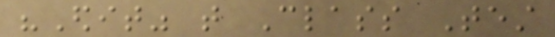"Edit" that Class Test
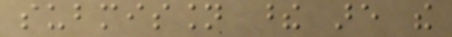submission these are the
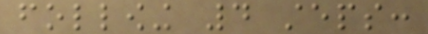following 4 steps:
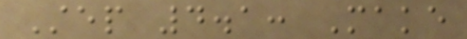Step 4.1: Make
